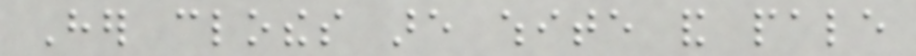Her clothes are white and pale
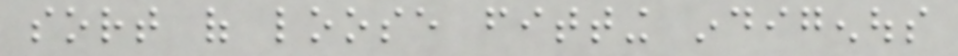sort of loose fitting indigenous
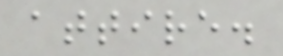attire.
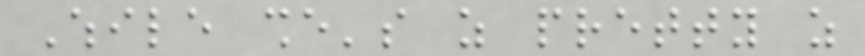While she's as pretty as
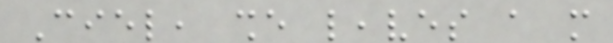Ciel, she leaves a more
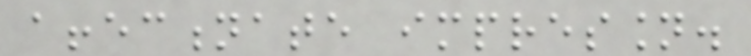affectionate impression.
